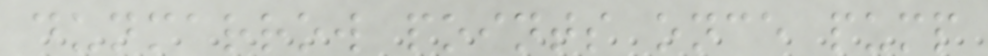dunmarrow points once pump
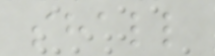shall
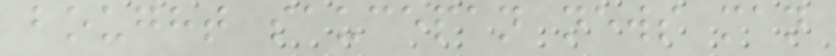bought saucepan news man
